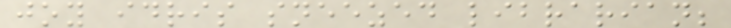joy idris sneezed librarian;
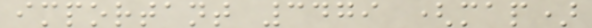important 3479 (map)
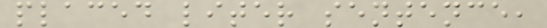placed liter sentence,
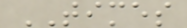TIMES
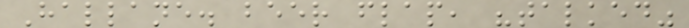Hallane. beer flap, "talked"
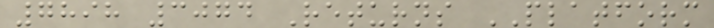7898 3074 Returns PLATFORM
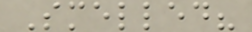Smelled?
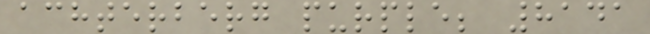achterberg purple; 8141
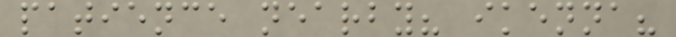patience nearby? ikenna?
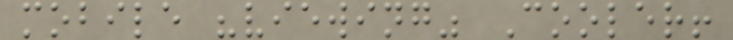mobile "viewing" Cooler!
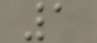1
